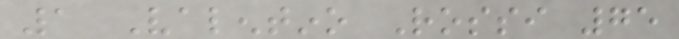1 Valentino Rossi 75
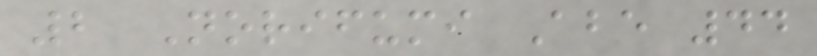2 Norifumi Abe 44
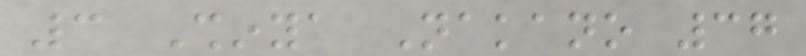3 Shinya Nakano 37
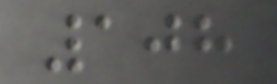108
